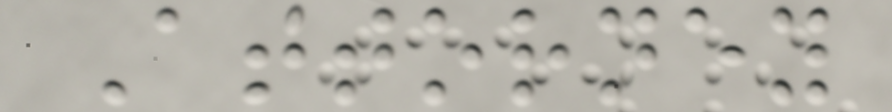Attorney
